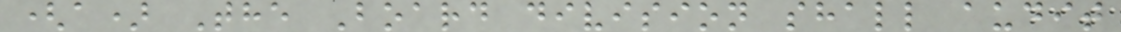(a) The Board division shall audit
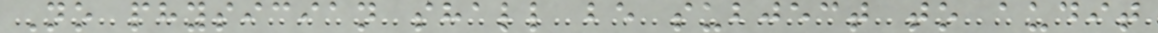No physician shall be subject to audit
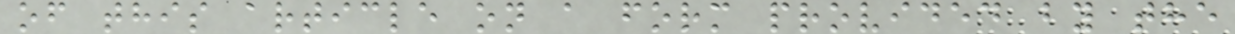of this article on a form provided by the
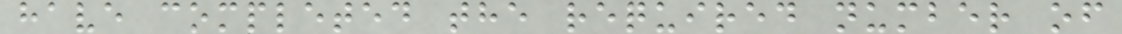have completed the required number of
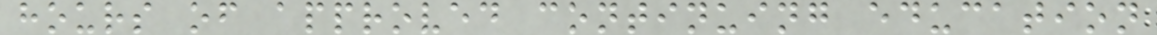hours of approved continuing education
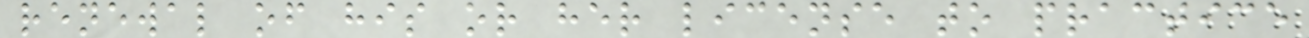renewal of his or her license to practice
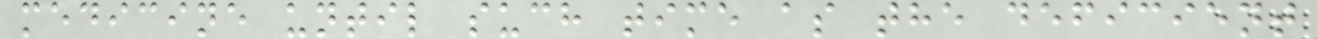medicine until such time as the deficient
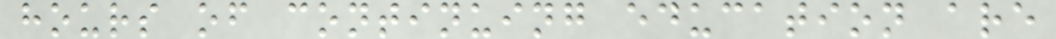hours of continuing education are
